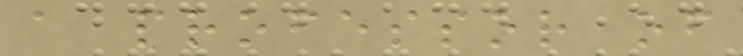a professor of
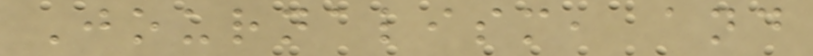Journalism, and
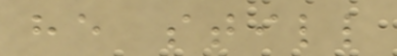he still
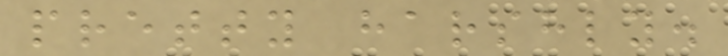pretty harshly.
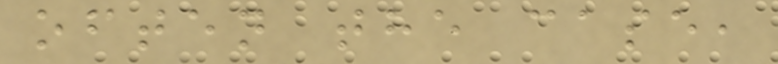often the case,
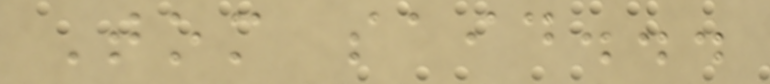Tom said...
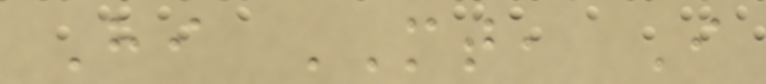Hi MT, I
